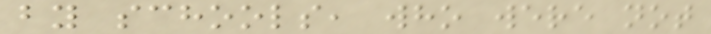by schools, who were not
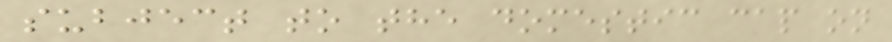subject to the domestic cap on
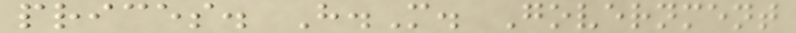prices. H.M. Government
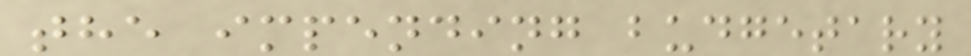the impending budgetary
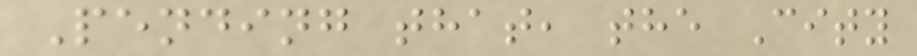Pending that, the City
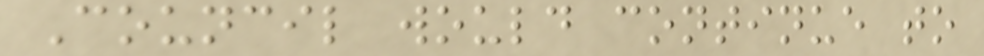Council would continue to
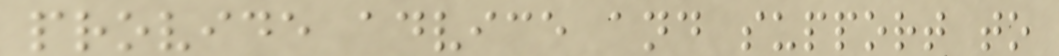provide advice and support to
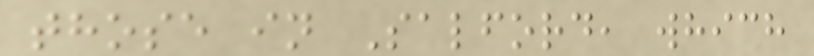those in Salford, which
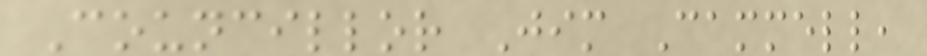Councillor Jim Cammell,
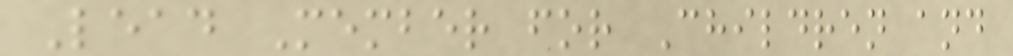Lead Member for Children and
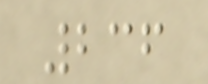236
